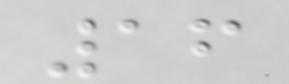16
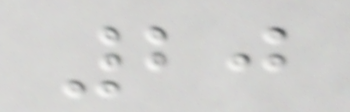20
